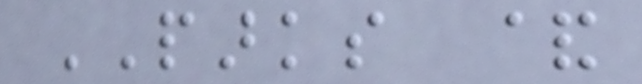PARKS &
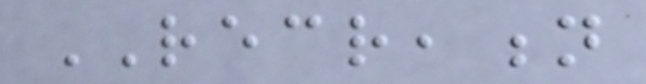RECREATION
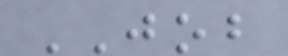JOB
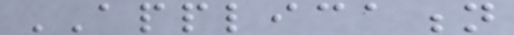APPLICATION
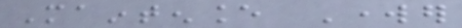Maintenance Worker
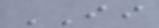II
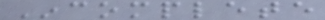Incomplete
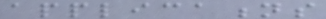applications
